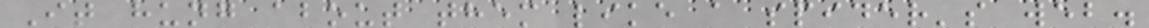It hung about them like a spider's web.
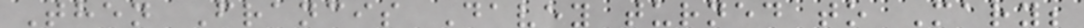Then Francis Davey turned to Mary;
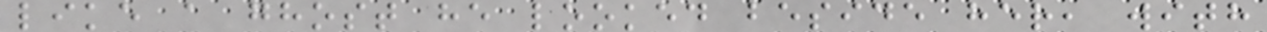like a ghost he looked beside her, with
